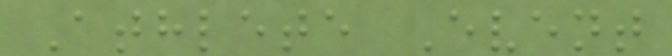Athlete Event
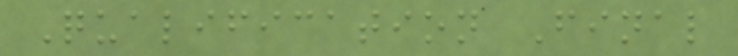Qualification Final
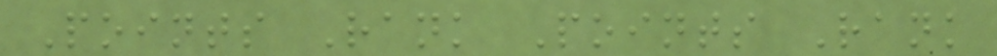Points Rank Points Rank
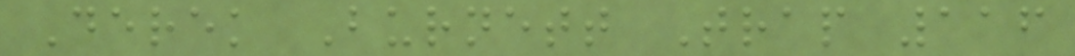Derek Burnett Trap 116
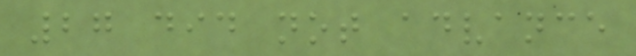27 did not advance
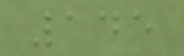145
